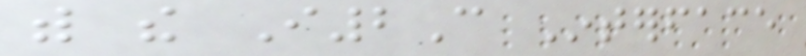with the I2C Interface
